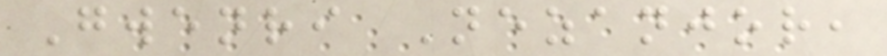Gwenri Nezanjor,
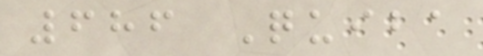686 Quiba
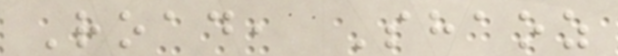Road, Shaoz
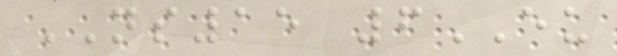NS15 6EU
